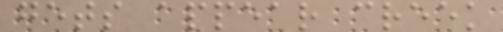gets appear creek
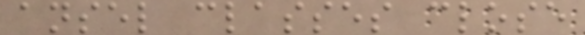ansel classes close
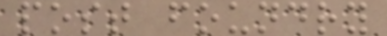post foundry
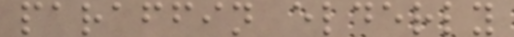paraffin elderly
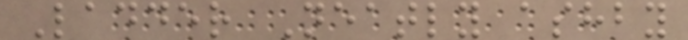Ladder Neatly ashby
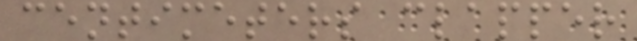centimeters clapper
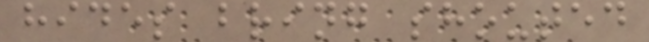hides bring shouted
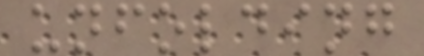unfolding
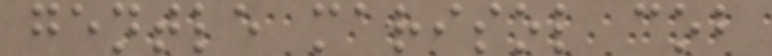gentle marisol cob
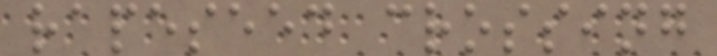rapeseed crossing
